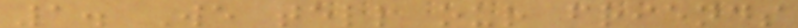1. We tell our friends
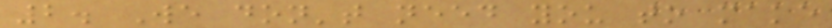2. We don't need you to make
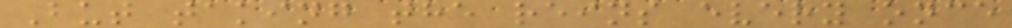But taking the reins every once
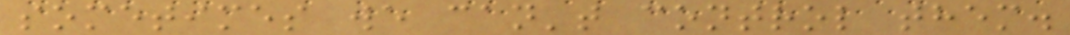sometimes we can't control them.
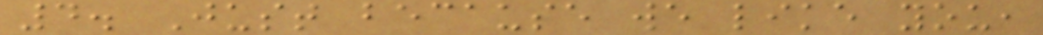4. Just because we like you,
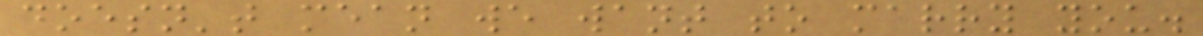doesn't mean we want to marry you.
